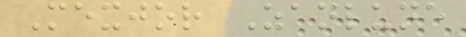Mexjor Zanlune
